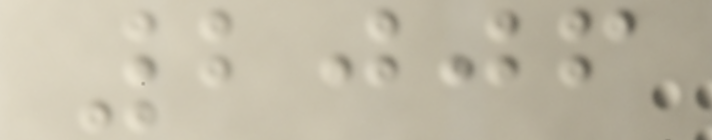2006
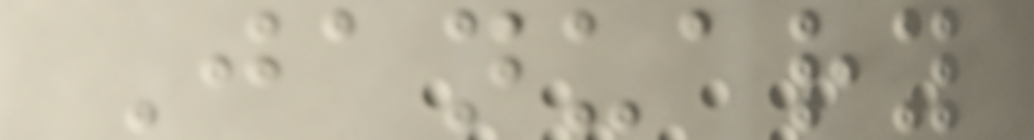January
